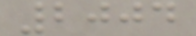2004
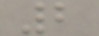2
